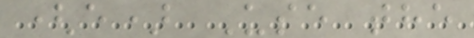(e) Use the
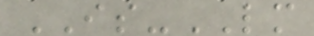IS-LM
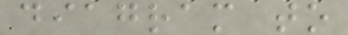diagram to
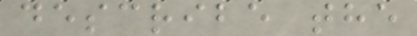describe the
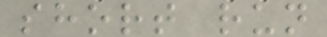short run
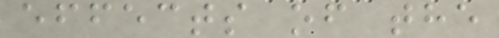effects of the
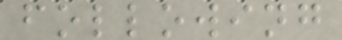following
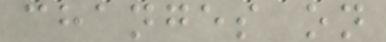changes on
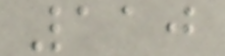110
